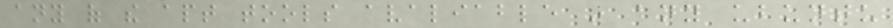any of the apt tools avaliable in any ubuntu
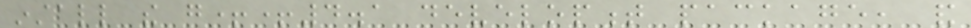install the g++4.1 development package, and
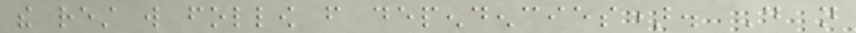the rest will follow from dependencies). Do not
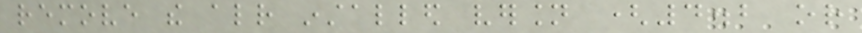remove the already installed version (4.2 or
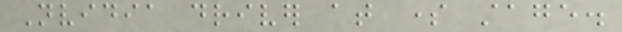Nvidia driver at some stage.
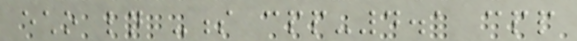echo ln -s cpp-4.1 cpp
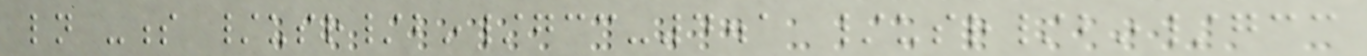ln -s /usr/bin/gcc-4.1 /usr/bin/gcc
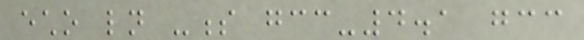echo ln -s gcc-4.1 gcc
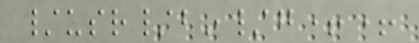/usr/bin/g++
